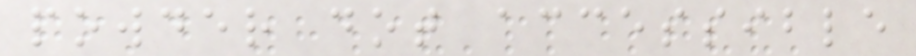powder dot accessible
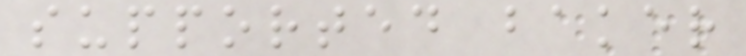supported baker
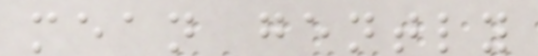mean gently
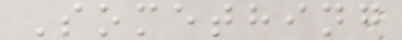Something
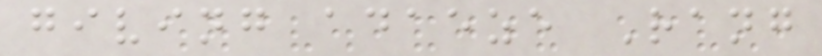giving adaeze Rang
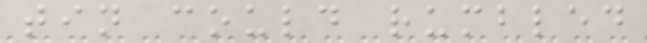tin could rumbled
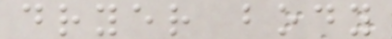dryer body
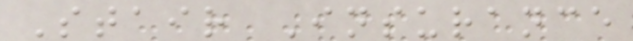Stair Insurance
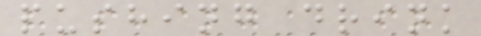pushing drink
